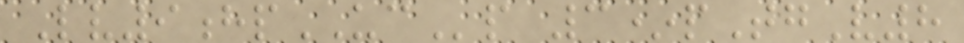Lv9hpUCp 3*pTgV8
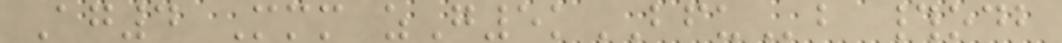Ag4 Mmm zG5kBFUb #odb
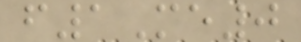f1Me0
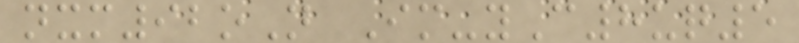nxm92oN Im-yC8uq5
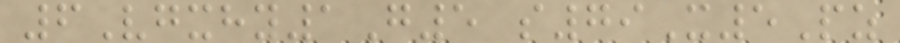6Vgxhy1G5 s79X5Pz
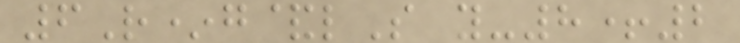6R*g&lS y-8+2
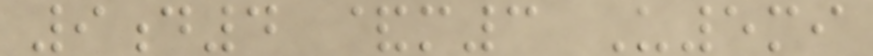9d4 &m3 U5mi
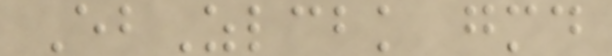EbZlcbk gmd
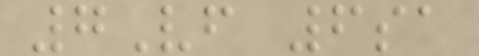7Vf 6sa
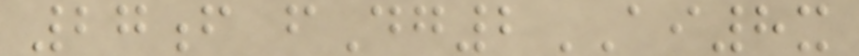27f fDg2AI8x
